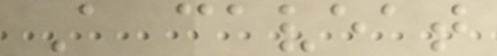A caveat
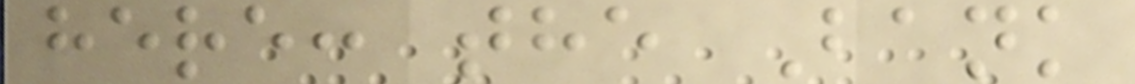here: the Bank
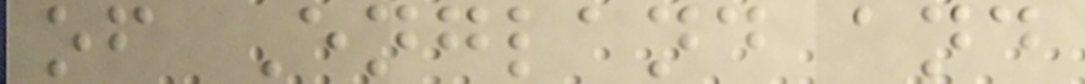of England and
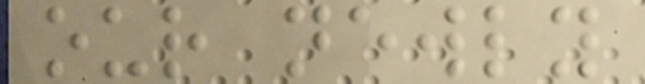our newly
